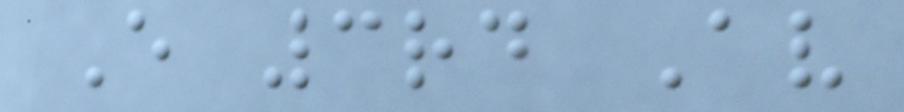E 3rd Av
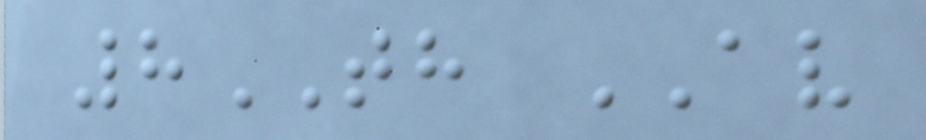8TH AV
